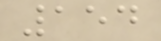154
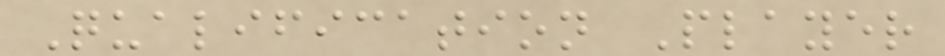Qualification Player
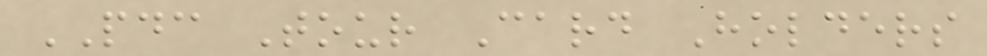PDC Tour Card Holders
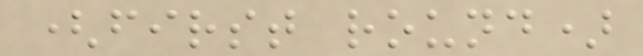(first round)
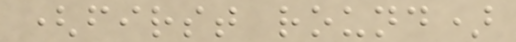(first round)
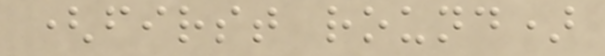(first round)
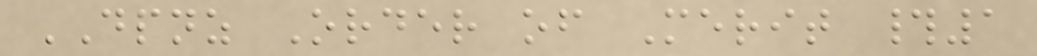DPNZ Order of Merit #1
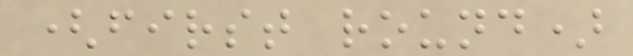(first round)
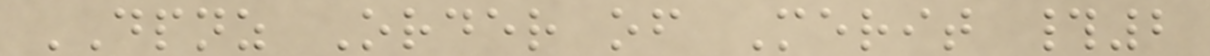DPNZ Order of Merit #2
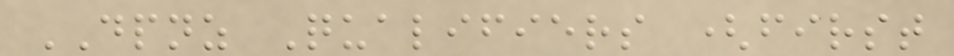DPNZ Qualifiers (first
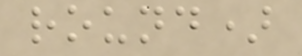round)
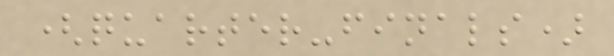(quarter-finals)
